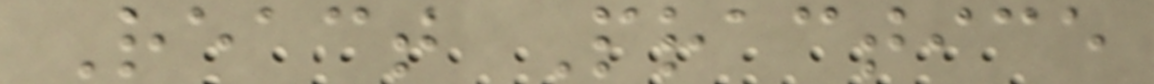React Practice
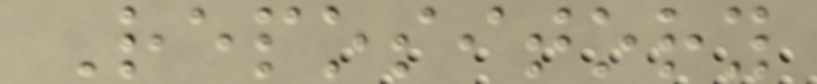Repository
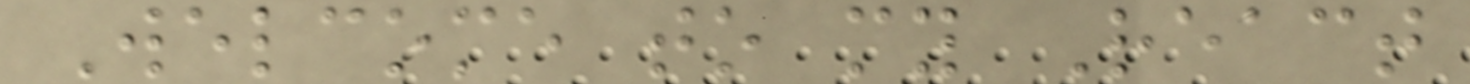Welcome to my React
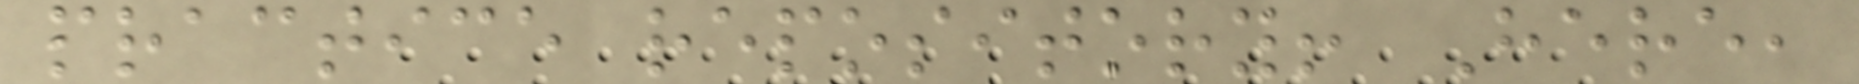practice repository! Here,
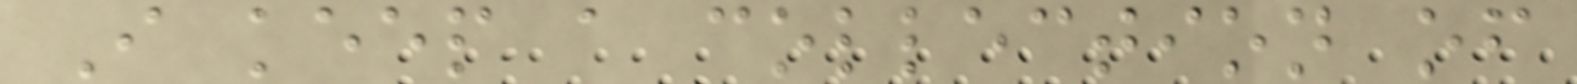I keep a collection of
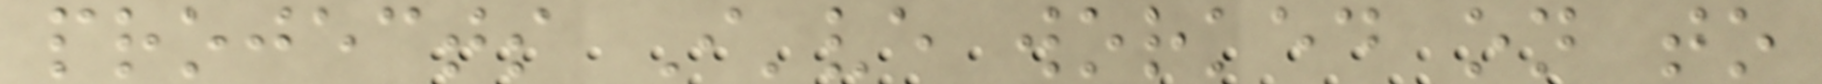projects I've worked on to
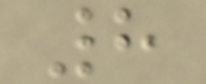8
